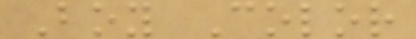Boy Color
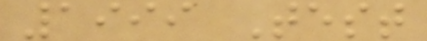1999 Test
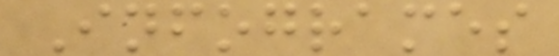Infogrames
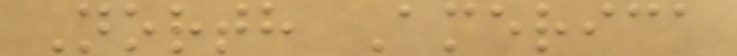North America
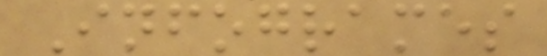Infogrames
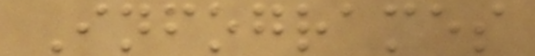Infogrames
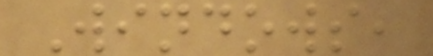Windows,
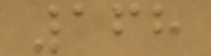168
